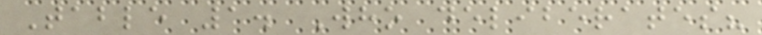Table 1. Who deliberates?
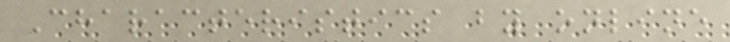Characteristics by online
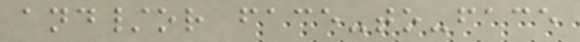and/or face-to-face
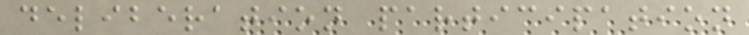deliberation participation
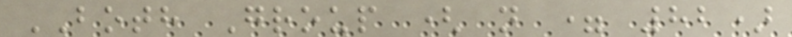BOTH Group ( n = 82)
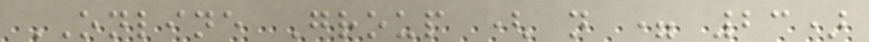ONLINE Group ( n = 23)
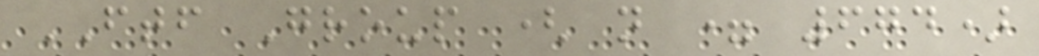FTF Group ( n = 674)
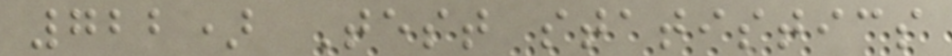722) Test statistics
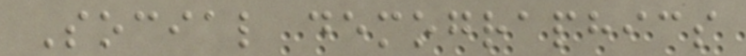Social demographics
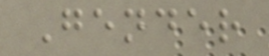Gender
